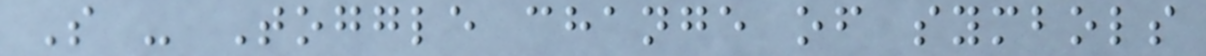S - Toggle change of symbols
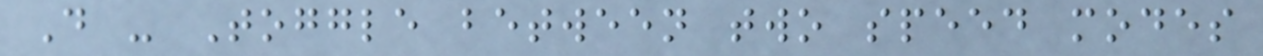D - Toggle between two speed modes
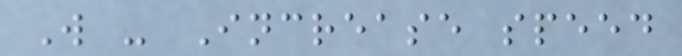W - Increase speed
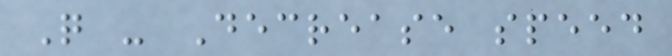Q - Decrease speed
